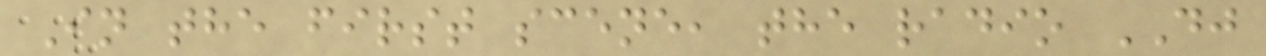In the first scene, the radio DJ
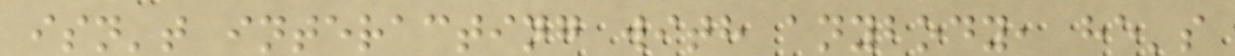isn't interacting with anybody, he's
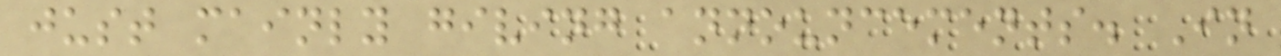just mainly giving announcements. In
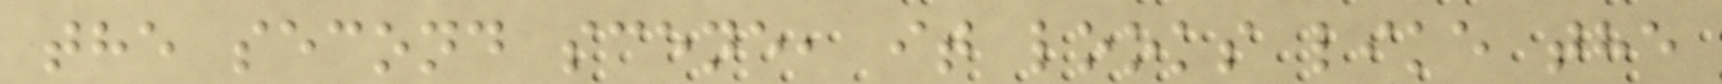the second scene, it looks like the
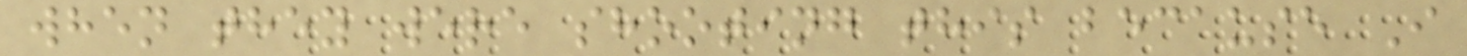when they were shooting this because I
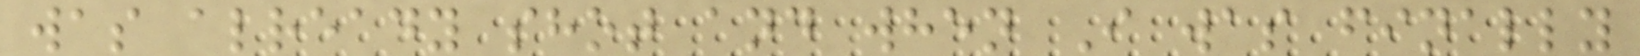was already shot and when I was finally
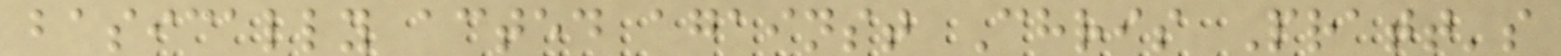basically acted against Chris Pratt's
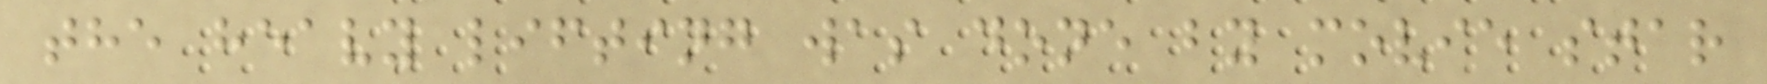the heavy lifting was done by movie star
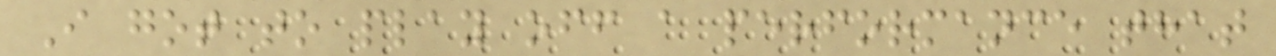I got to play off a performance that
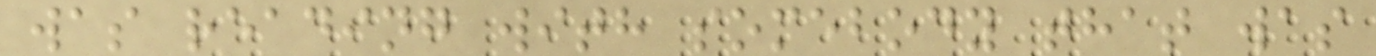was reading with somebody that was
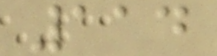114
